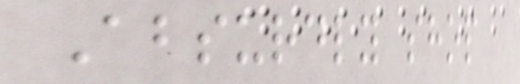Absurdly shop
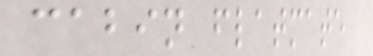cabin flatmate
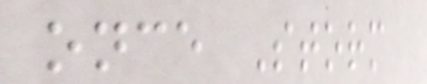once Storm
